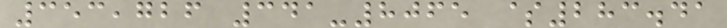353,726 341-8065 $283.41
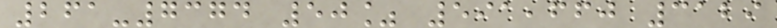261-7374 50% 591,660 3129
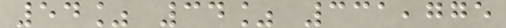54% 34% 331,775
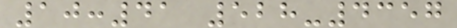10:41 528-4357
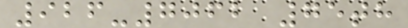926-7062 75th
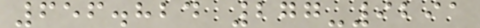656.824 277-9291
